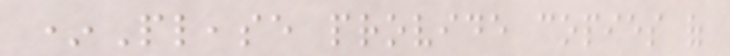*Please provide copies of
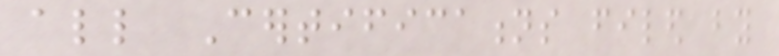all Certifications filed by
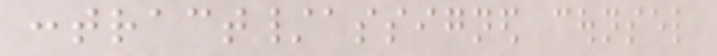contract/assigned counsel
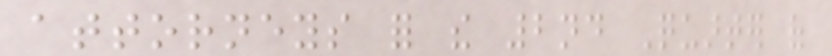attorneys for the 2nd Quarter of
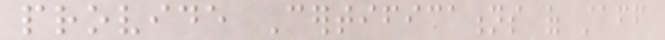provide Certifications of staff
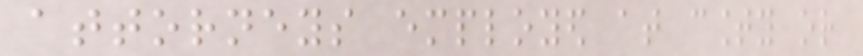attorneys employed at county or
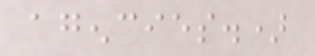agencies.)
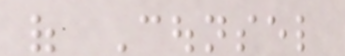of Counsel
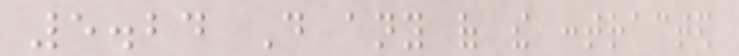5.24 Do any of the contracted
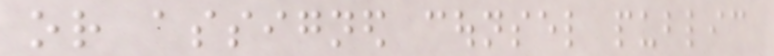or assigned counsel public
